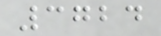3724
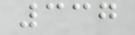337
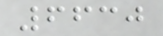6630
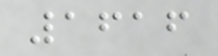1616
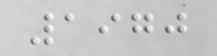1970
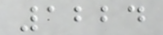1224
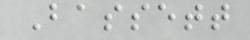Bassett
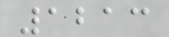1213
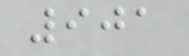901
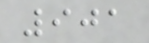901
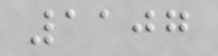1107
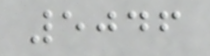5046
